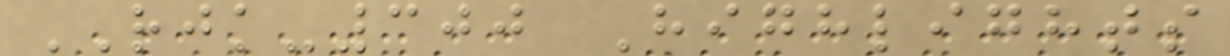RJK-300 Highlights
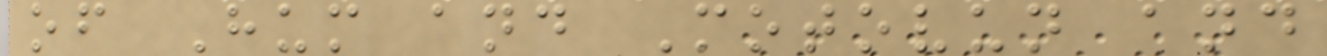of Hum and Motovun and
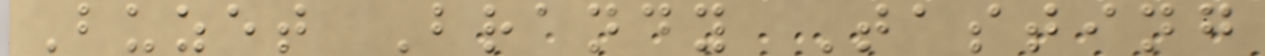Buzet Brandy Tasting
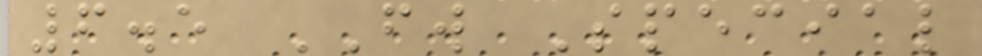6.5 FW Special
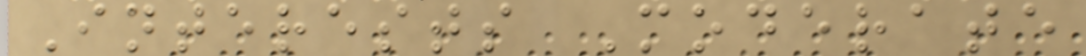Interests Moderate
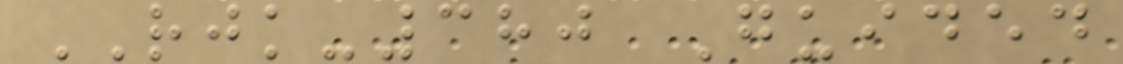RJK-380 Guided
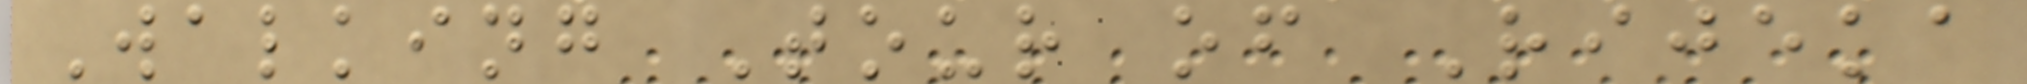Walking Tour of Rijeka
